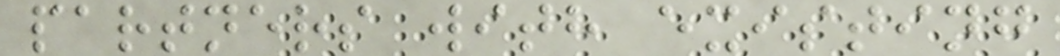partners with existing
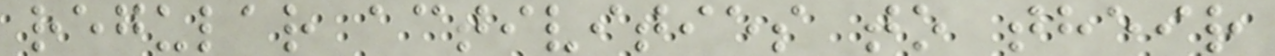regular activities to their
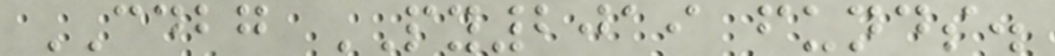CDBG PY2019 funds.
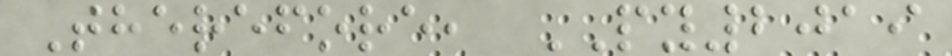Therefore, PY2019
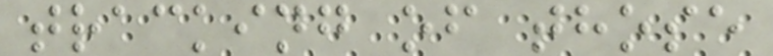tracking of those
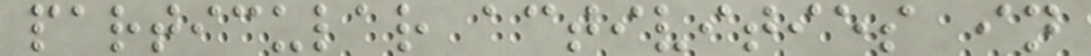particular activities in
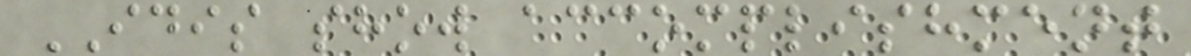IDIS show accomplishment
